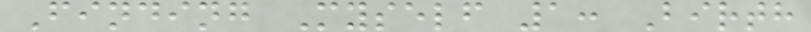Finding Myself 1: Birth
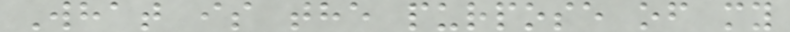What is the purpose of my
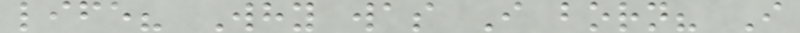life? Why was I born? I
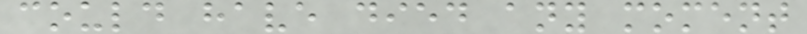could have died any moment
